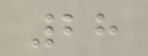28
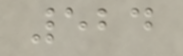524
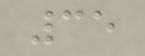35
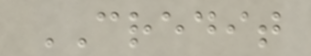CREDIT
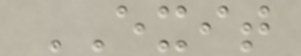EXIT
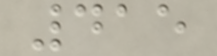415
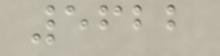5622
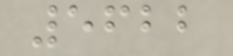5622
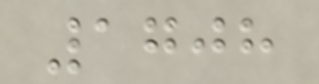1708
